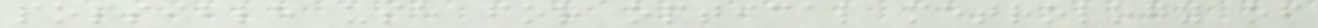possible use for optical metrology of
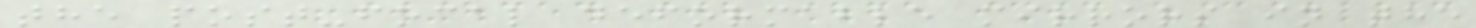the post-focal deformable mirrors in the
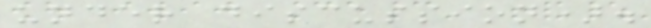under discussion).
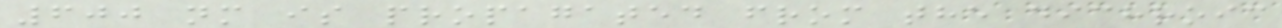600 nm is propagated from the dichroic
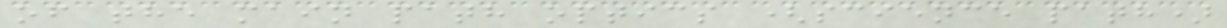of the main path optics (science path)
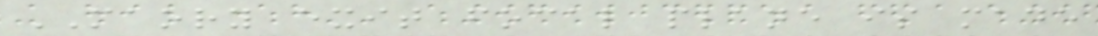MAORY exit focal plane is made
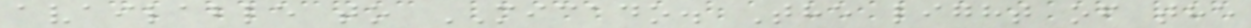available to MICADO. The light of the
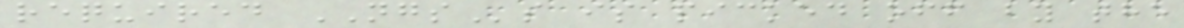required NGSs is picked off by the
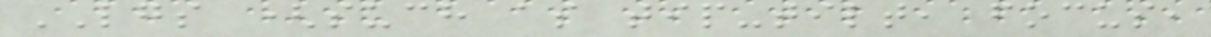LGS (such as tip-tilt, focus,
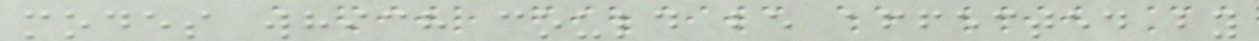modes which could be affected by
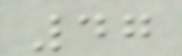47
